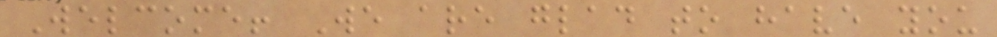Welcome! We are glad to have you
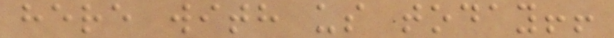here with us today!!
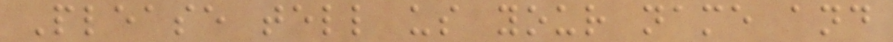Please tell us your name and
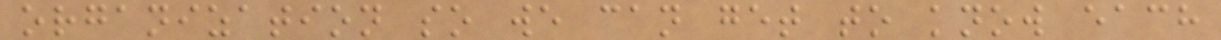organization so we can get to know each
